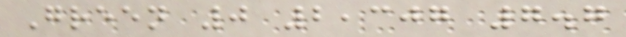Green 0 2,307 7.7
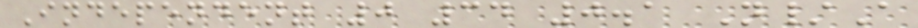Independent 0 34 0.1 N/A
